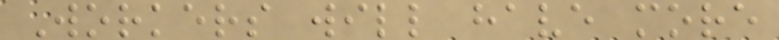Workers will have more
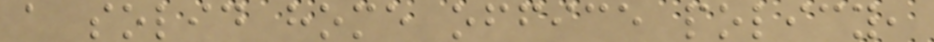a solid home office policy,
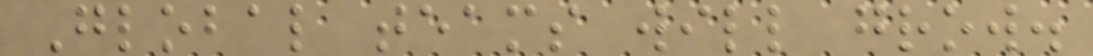Global teams will grow.
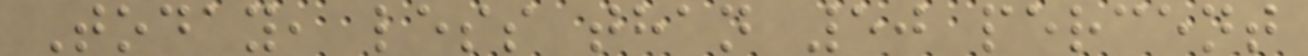Today, less than 50 percent
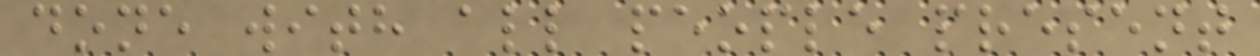done with all people present
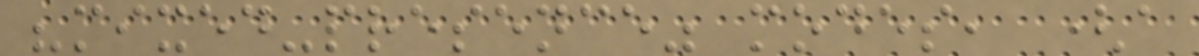"mixed-presence" modes, (a
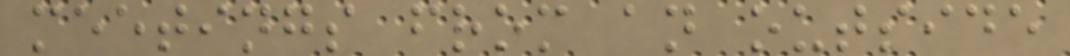meetings from an outside
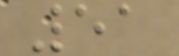51
